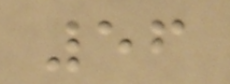56
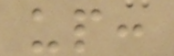up:
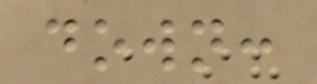down:
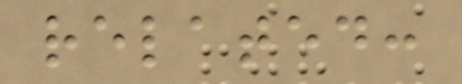related:
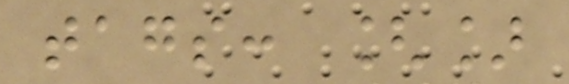tags: []
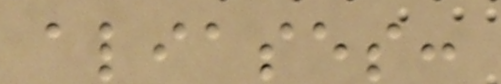aliases:
